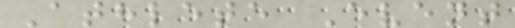Athlete Event
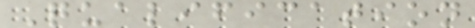Qualification
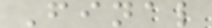Final
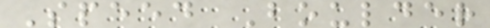Speed Boulder
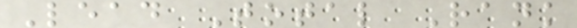Lead Total Rank
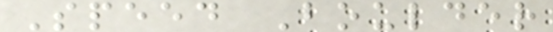Speed Boulder
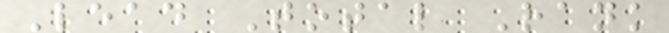Lead Total Rank
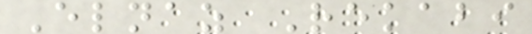Elnaz Rekabi
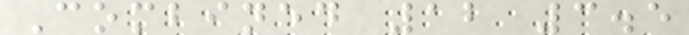Combined 12 3.5
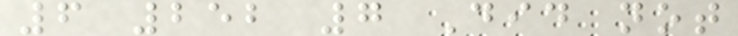6 252 7 Did not
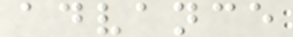advance
